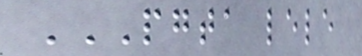PGTA LELE
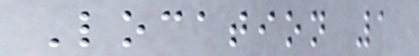Location 1
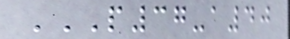P37-A40
